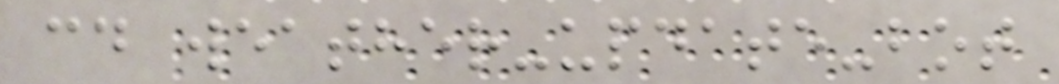cd weather-update-bot
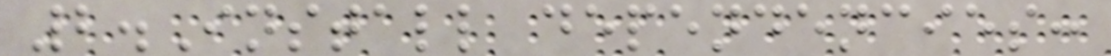2.Install dependencies:
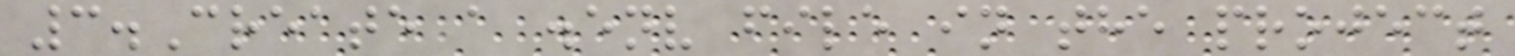3.Create a .env file in the project
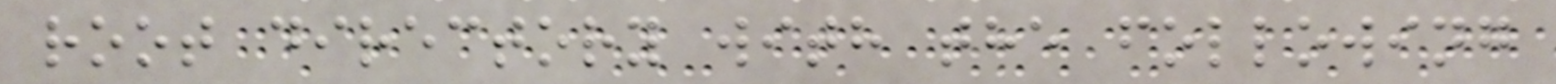root directory with the following
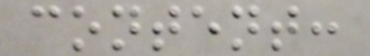content:
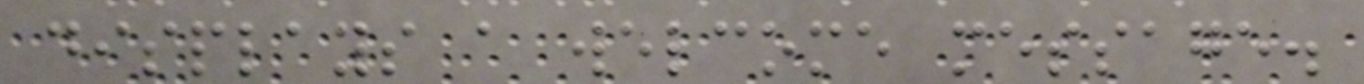displays a welcome message.
